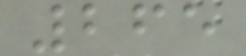265
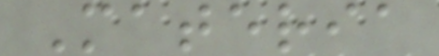Materia
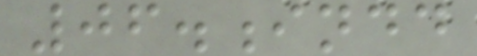06.indd
